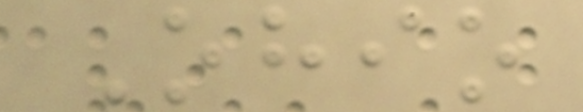Ohio
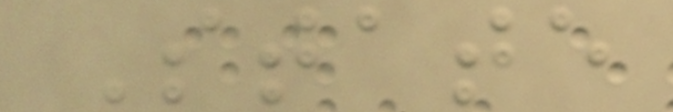State
